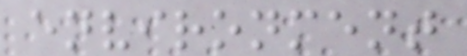environment
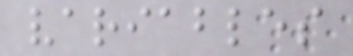variables
